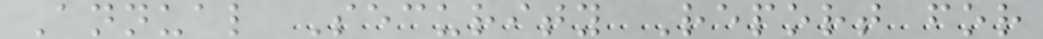Annual Security Report for
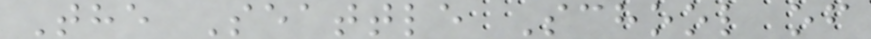The Seattle School of
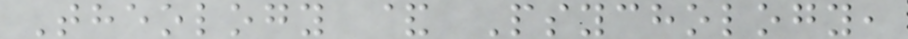Theology & Psychology,
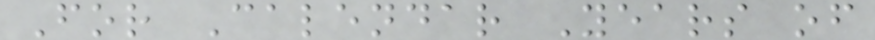For Calendar Years of
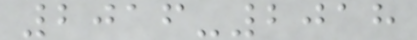2016-2018
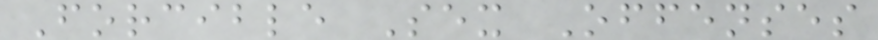Forcible Sex Offenses
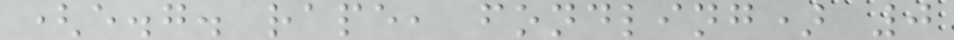(e.g. rape, fondling) 0
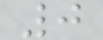0
